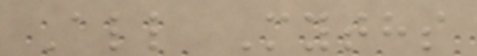All Myths
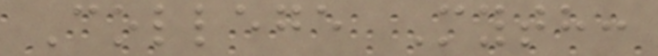College Myth:
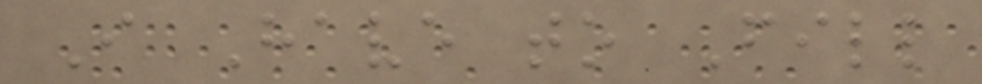I Have to Fill
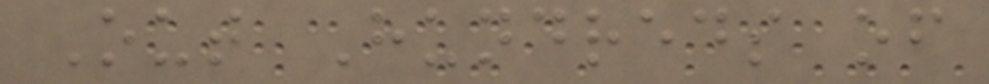Out Hundreds of
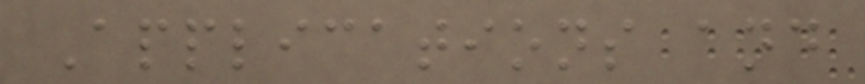Applications and
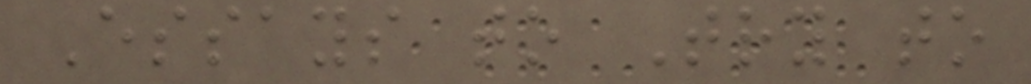Essays to Try to
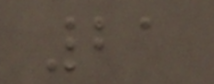21
